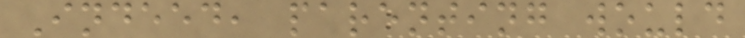Indeed, parenting would
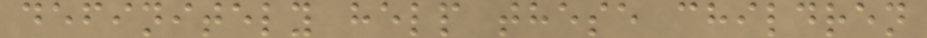definitely help these children
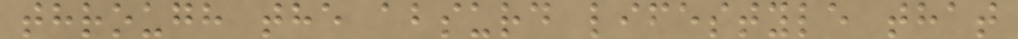through the absurd lifestyle that
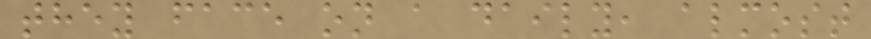they face on a daily, almost
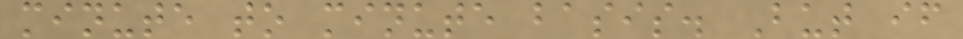minute to minute basis. But if
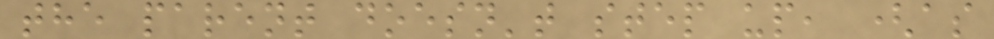the parent doesn't step up, (as
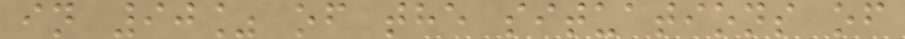in 90% of the situations of
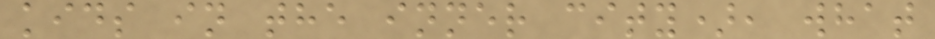kids in the inner city), what
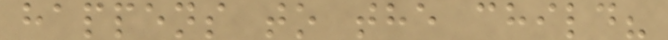happens to the child?
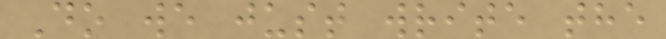Do we just write the
